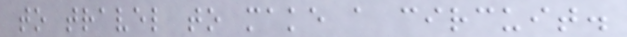to travel to make a circuit.
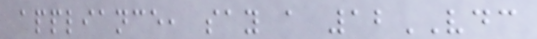appliance, say a 12VDC
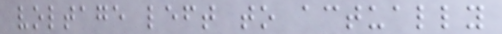voltage left to actually
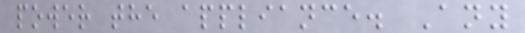power the appliance. Any
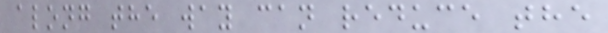along the way can reduce the
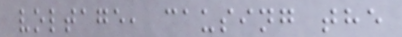voltage, causing the
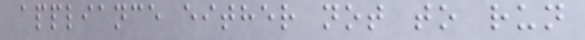appliance either not to run
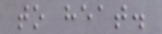to heat.
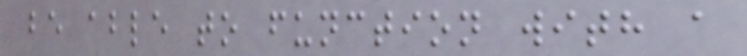be able to function with a
